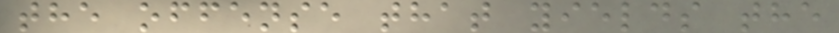the offense that yields the
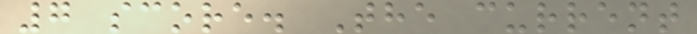7 score. The current
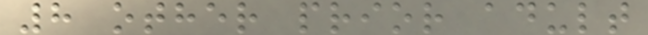8 other prior adult
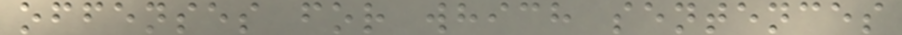offenses for which sentences
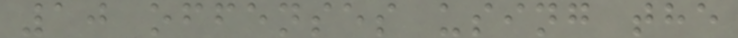10 offenses using the
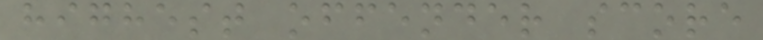highest offender score
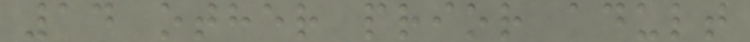14 other prior adult
